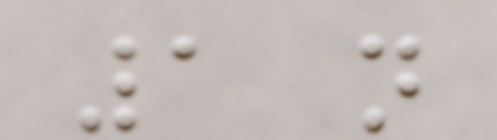1 not
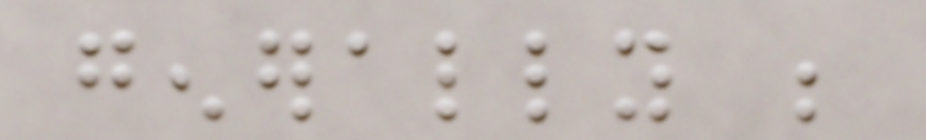generally be
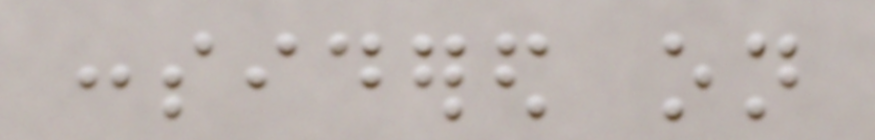considered on
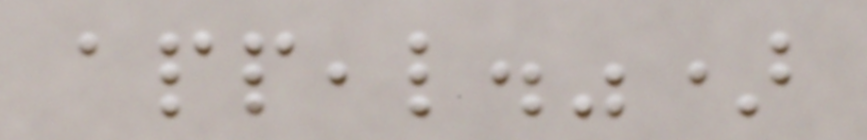appeal.")
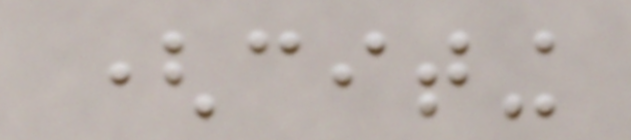(citing
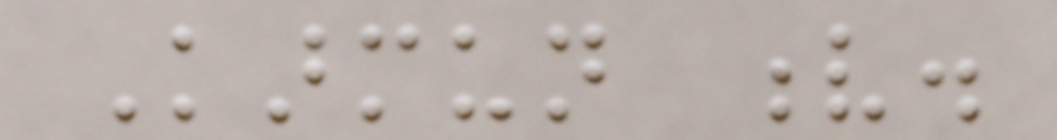Karmun v.
